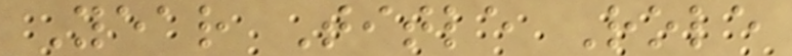Year Title Role
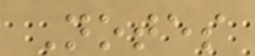Notes
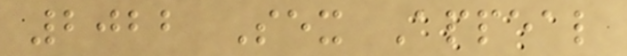2022 Sex Appeal
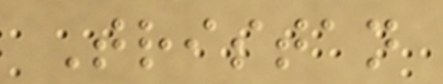Tristan
